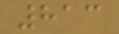813
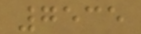7535
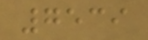7539
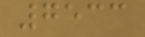7533
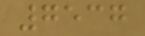7537
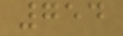754
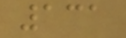131
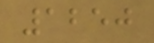1250
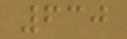630
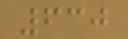630
